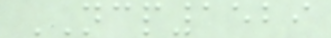NCP1529
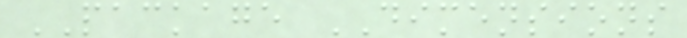PACKAGE DIMENSIONS
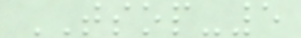TSOP-5
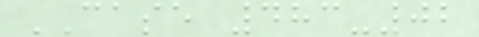CASE 483-02
